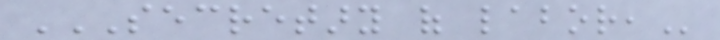SECRETARY OF LABOR,
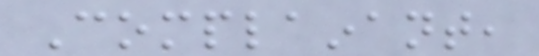Complainant,
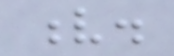v.
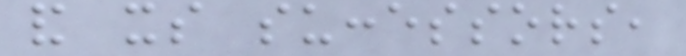and its successors,
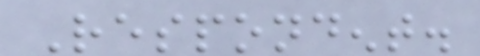Respondent.
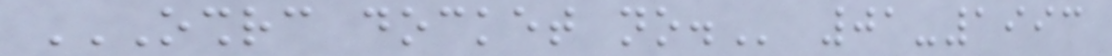OSHRC DOCKET NO. 01-1993
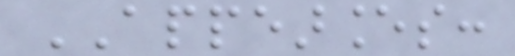APPEARANCES:
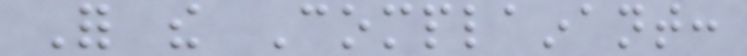For the Complainant:
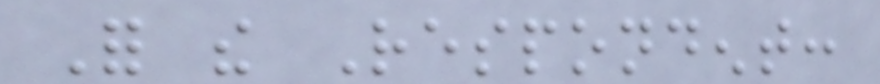For the Respondent:
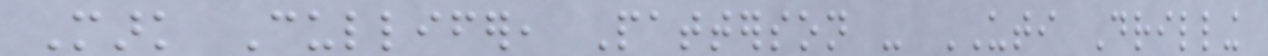Mark Cullifer, Patterson - UTI Drilling
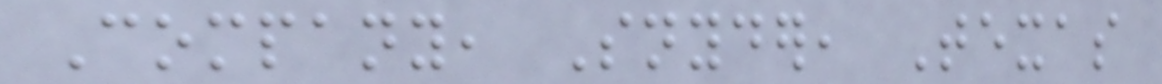Company, Snyder, Texas
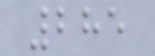285
